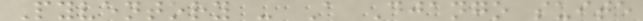Pyventory - A Django suite
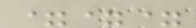===
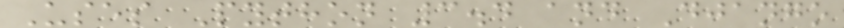Uses Python 3.4 and Django
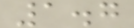1.7
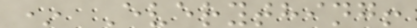* Everything!
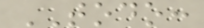TODO:
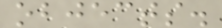objects.
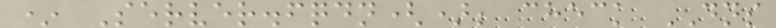* Server.fqdn(); check DNS
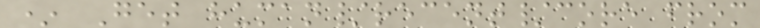* Get human/recent/core from
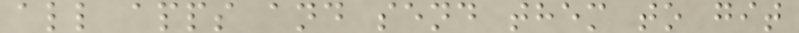all apps and send them to git
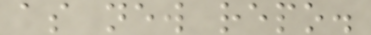as new repo.
